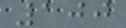100
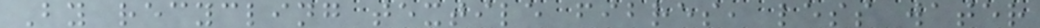By recycling textile fibres, less water
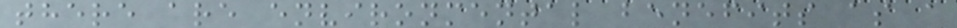there are environmental benefits as a
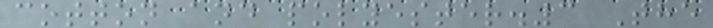cotton and polyester.3 The
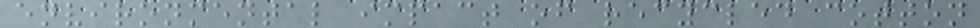environmental impact of recycled cotton
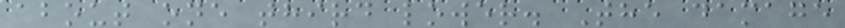about one third lower. The damage
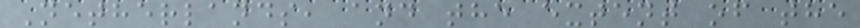Netherlands, and the extent of the
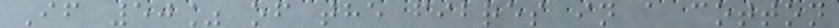If 50% of the fibres in a cotton
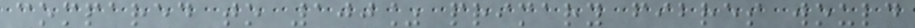compared to 100% primary fibres would
